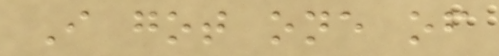I got one of
